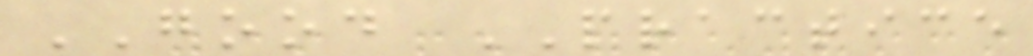GOOD PRACTICE
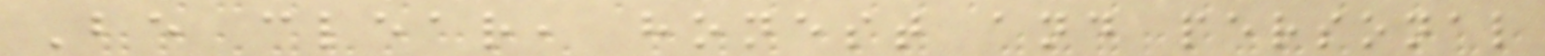Be clear, honest and personal
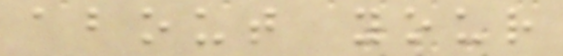about your
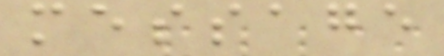message
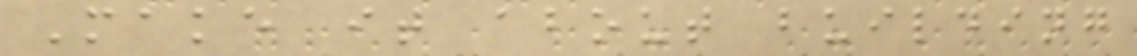Make it about building
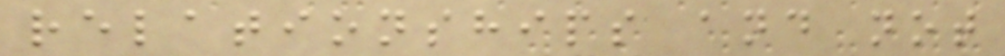relationships and not
